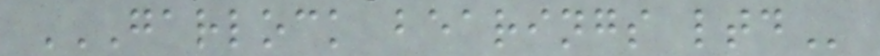GARLOCK BEARINGS LTD
